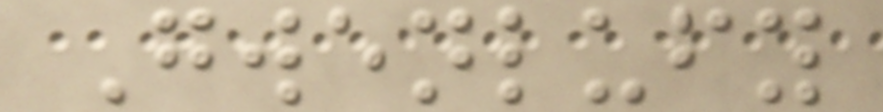Gwenlufy
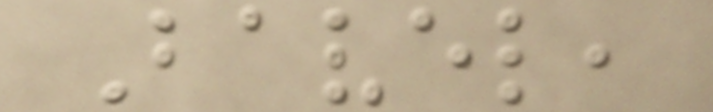Bavel,
